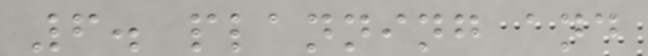6. planning and
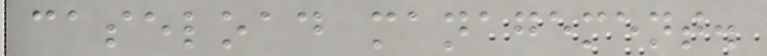caseload management.
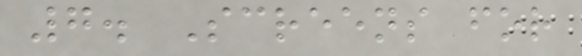7. Screens for
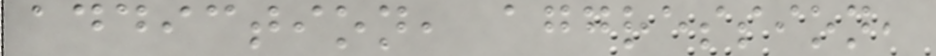addiction, aggression,
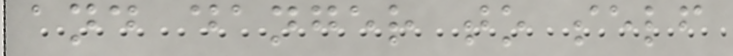and danger to self
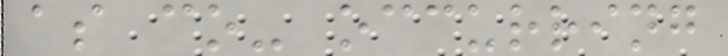as co- occurring
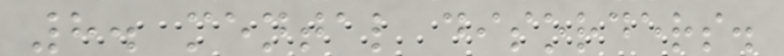8. mental disorders.
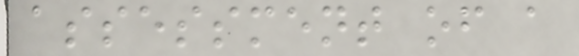assessment of a
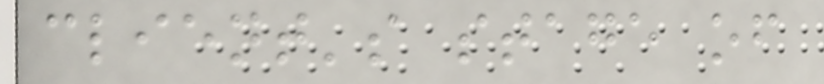client's stage of
